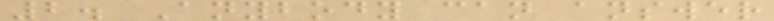2. Anybody can answer
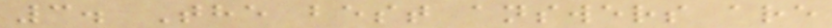3. The best answers are
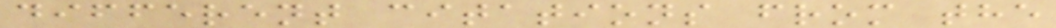different citations from the
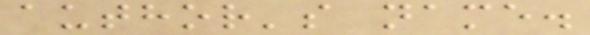author's name.
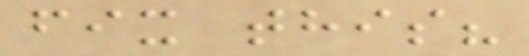fix this?
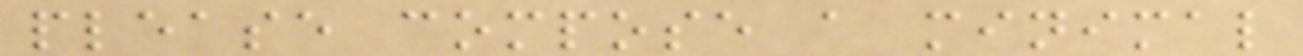please compose a minimal
